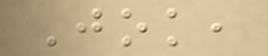Jok,
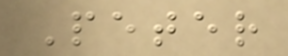Peter
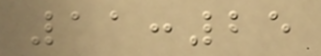11:25
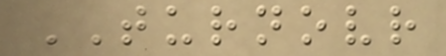TURNOVR
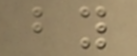by
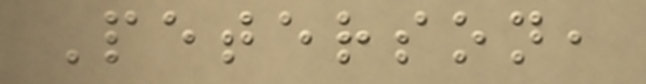Peterson,
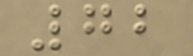72
